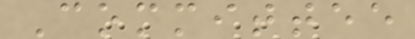Committee
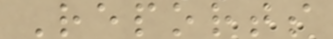Reports
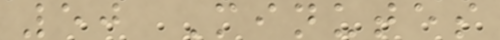50 Minutes
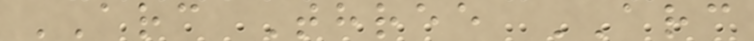ARC Three ARC
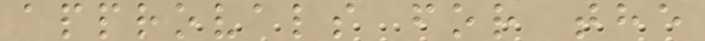approvals for the
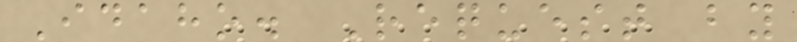Idaho. Request by
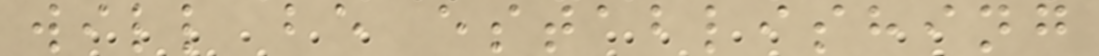will be establishing
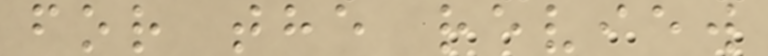for the review
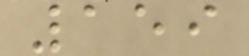159
